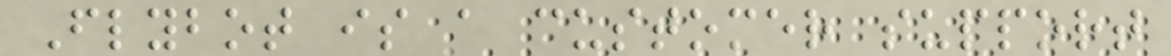Flybot is a customer support
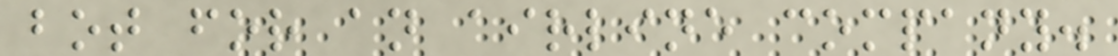bot for an airline company.
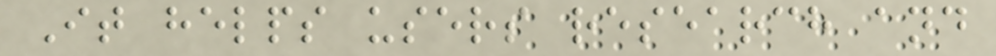It helps users research and
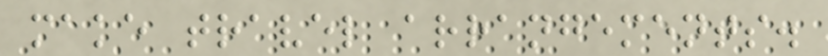make travel arrangements.
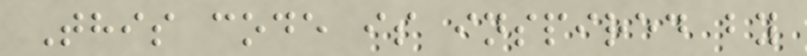This code is inspired by
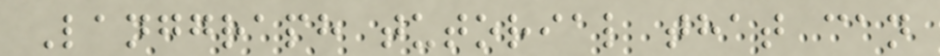Langgraph tutorial that can
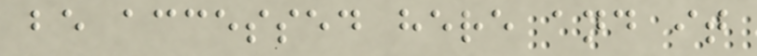be accessed here and it
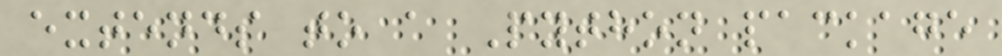extends to a Python package
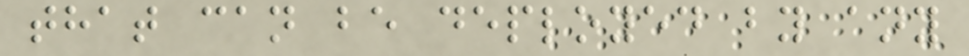that can be deployed by any
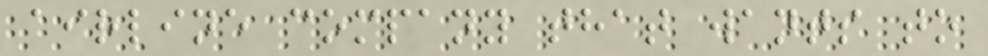airline company that wants to
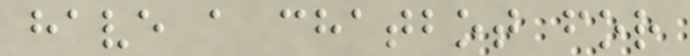have a chatbot for
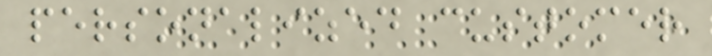personalized customer
